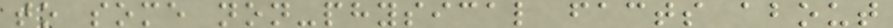to some non-physical facts about
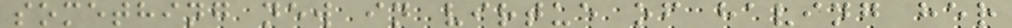something new in virtue of having her
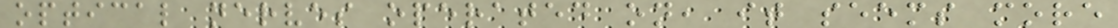optical nerves operated on, it seems more
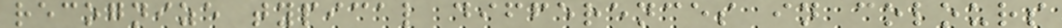recognize typical differences in colours
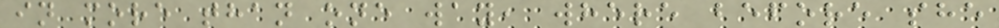in more than one way, where before she
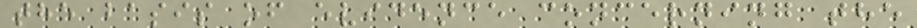the basis of evidence concerning the
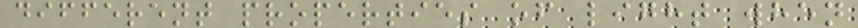different properties of light when
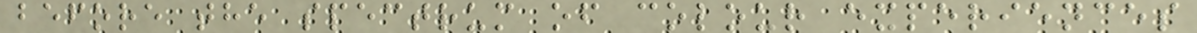before the spectrum of colour experiences
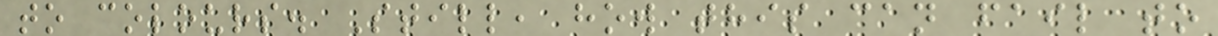to colours. Still, how this can fail to
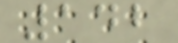142
